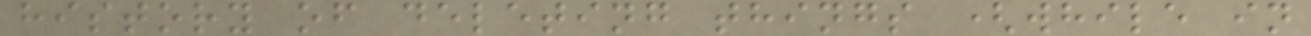history of deleting things (while in
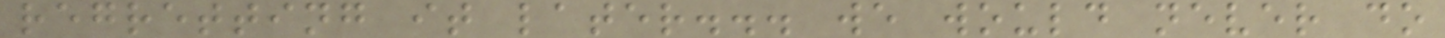regretting it later... we would never do
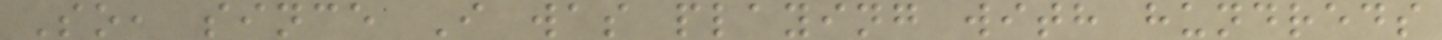So, since I was playing with hundreds
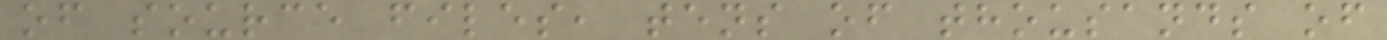of source files, tens of thousands of
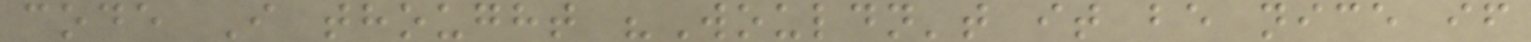code I thought "Wouldn't it be nice if
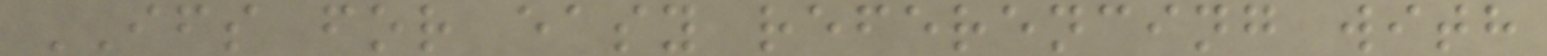IFS for easy referencing with
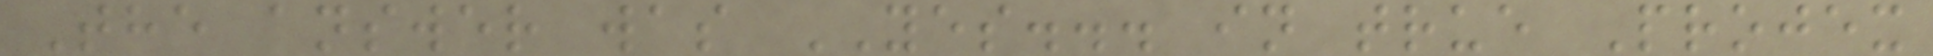The answer was YES... in true Projex
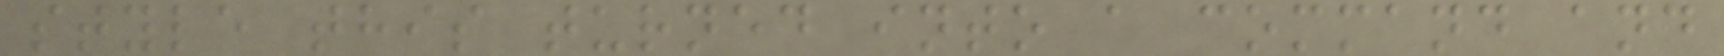style this turned into a command and
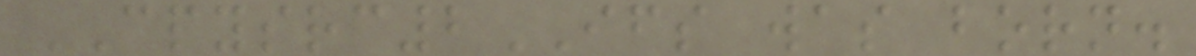CPYSRC2IFS was born.
